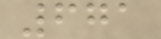671
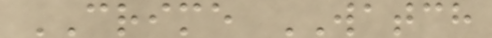CRIME WATCH
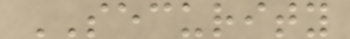SECURITY
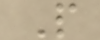P
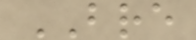BRE
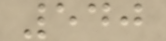540
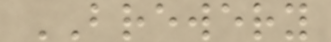BREWERY
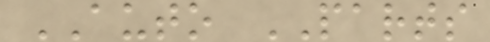AUTO PARTS
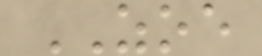ZOE
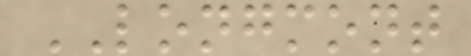LONGMONT
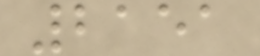2151
